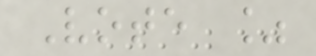Vote %
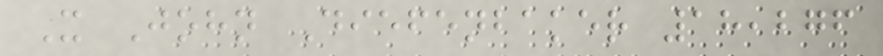X John Diefenbaker 18,276
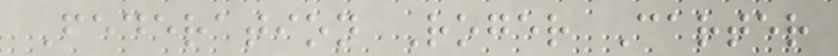Federation Roger Carter
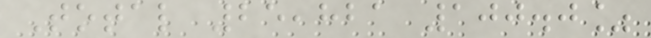Total 25,821 100.0%
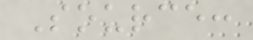Source:
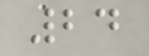24
